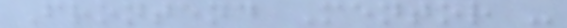Frontend Mentor -
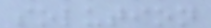solution
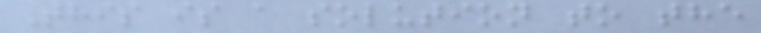This is a solution to the
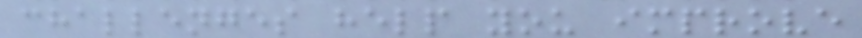challenges help you improve
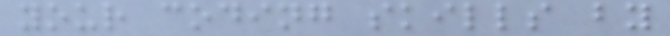your coding skills by
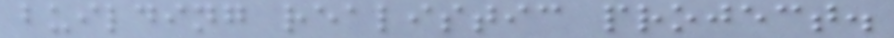building realistic project.
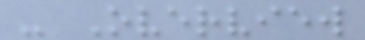- Overview
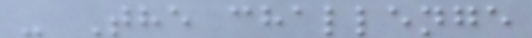- The challenge
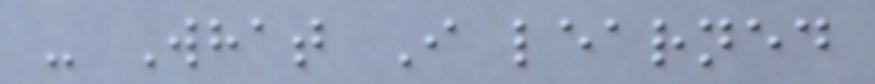- What I learned
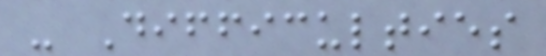- Difficulties
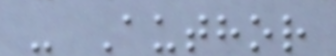- Author
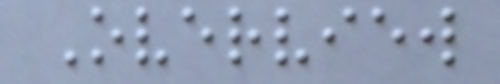Overview
